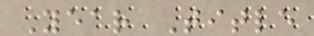Year Title
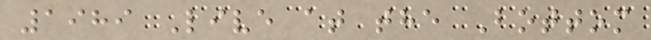1989 Live at the Bottom
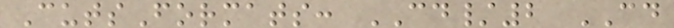CutsFormats: CD/2 CD
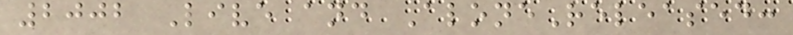2002 Live and AloneReleased:
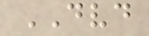DVD
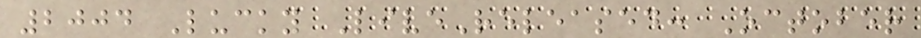2004 Lucky LiveReleased: October
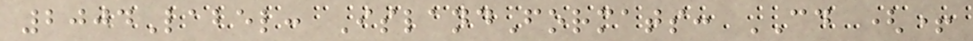2004Label: IslandFormats: CD (+
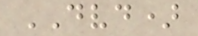DVD)
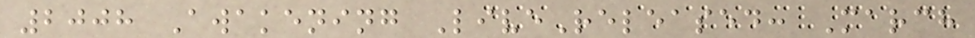2008 Awakening LiveReleased: March
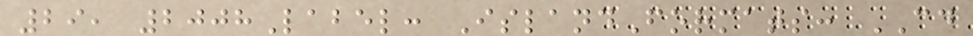29, 2008Label: IslandFormats: CD
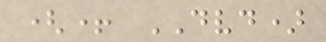(+ DVD)
